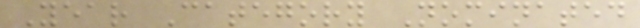Year Category Nominated
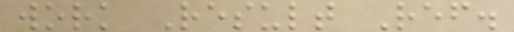work Result Ref.
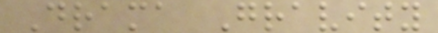Drama Gravity
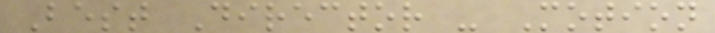Best Director - Motion
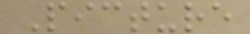Picture
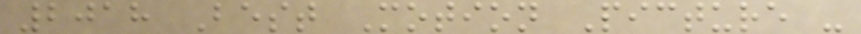2018 Best Motion Picture -
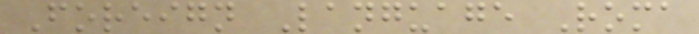Foreign Language Roma
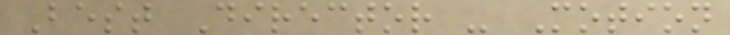Best Director - Motion
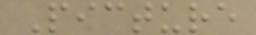Picture
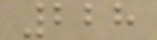228
